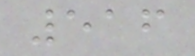516
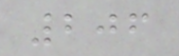206
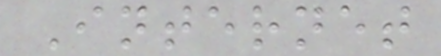Internet
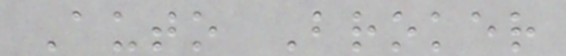Auto Broker
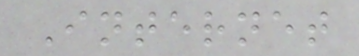Internet
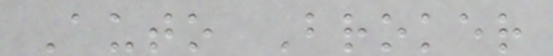Auto Broker
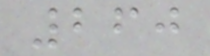260
